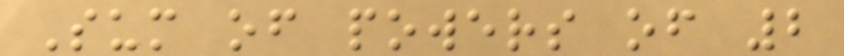Sum of powers of 2
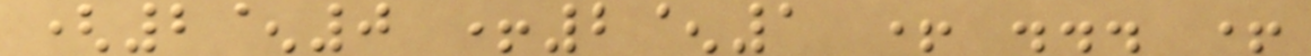(2^0 +2^1 + ... +
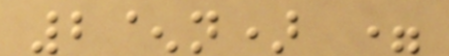2^n) =
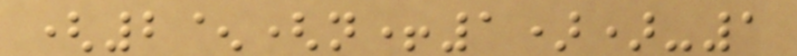(2^(n+1))-1
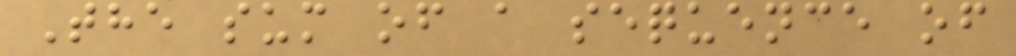The sum of a sequence of
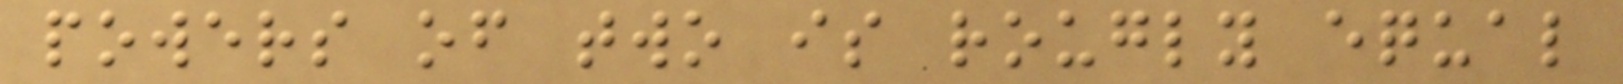powers of two is rougly equal
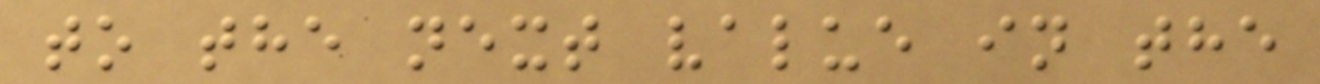to the next value in the
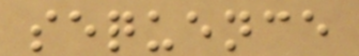sequence
